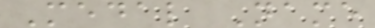Medal Name
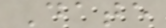Date
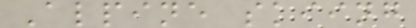Alpine skiing
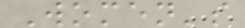Women's
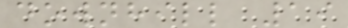downhill 19
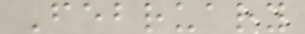February
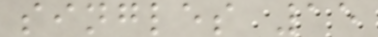singles 15
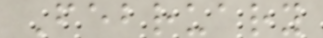February
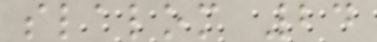slalom 24
